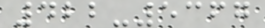422-5367
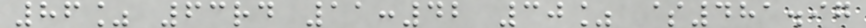86% 63rd 11:42 30% $481.97
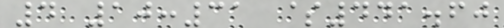4 10:31 $441.60
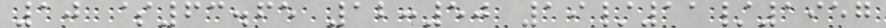10 $63.65 12:50 19/11/1957
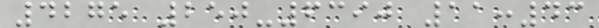4275 250-6390 11:43
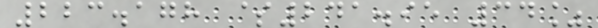223.178 $241.95 34%
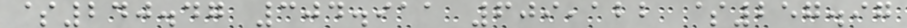$240.47 304.911 609,122 $257.97
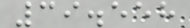39.558
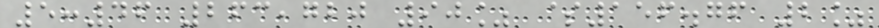5:46 263,720 90% $156.76 2%
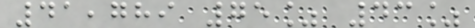41,789 75% 43%
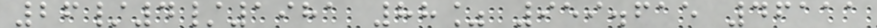26/4/1981 88% 959.615 46111
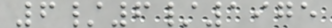6/6/1975
